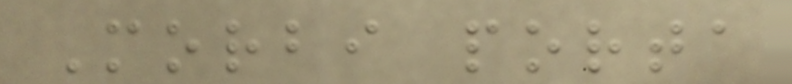Morbi porta
